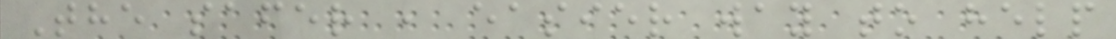The safer , easier way to help
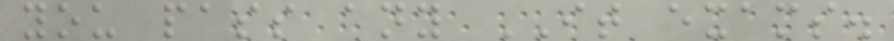you pass any IT exams.
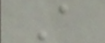A
